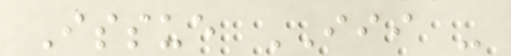Issue III -
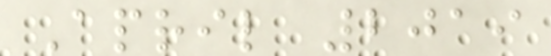April 2019
